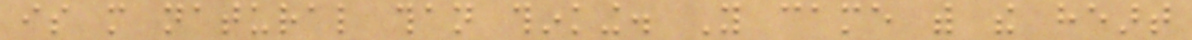is more natural than thinking. You came with the heart
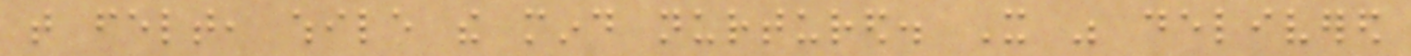that felt, while the mind nurtured. It was delivered
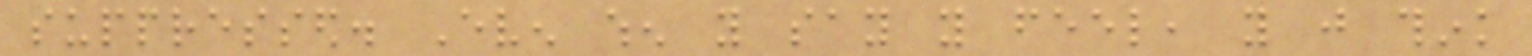suppressed. Even when you say you feel, you just think
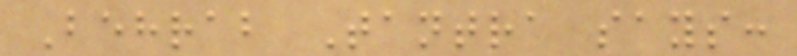Behrab Tantra says:
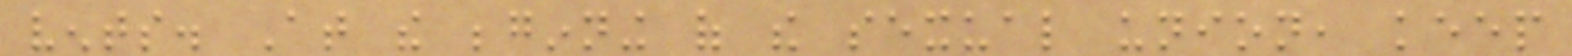vents. At the beginning of the sexual union, keep
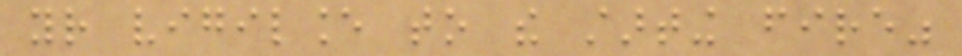your vigilance to the starting fire"
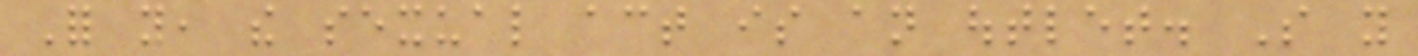For you, the sexual act is an outlet. So you
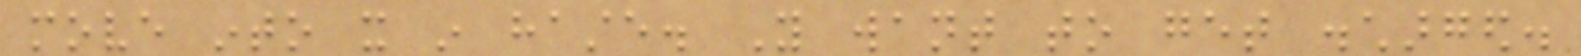move into it in haste. You want to get discharged.
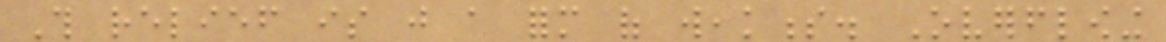This relief is just a form of weakness. Overflowing
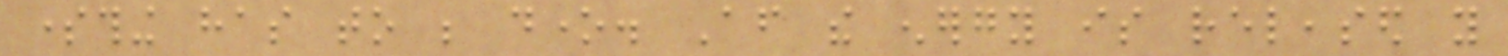something has to be done. After the energy is released you
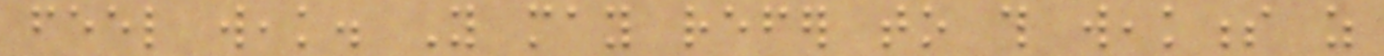feel weak. You may refer to this weakness as
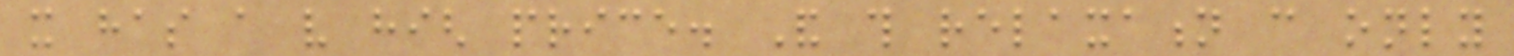it has a very high price. And this relaxation can only
